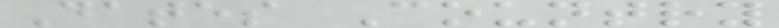Dates Country
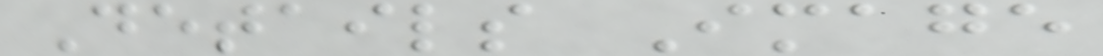Details Image
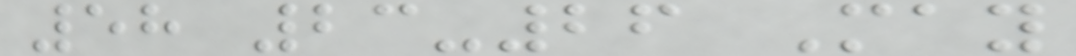58 23-26 May
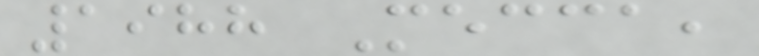1988 Mecca,
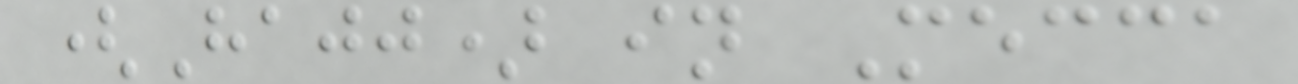(Hajj) in Mecca
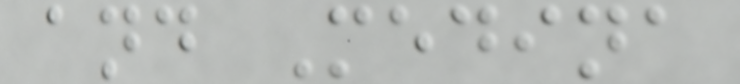and Medina
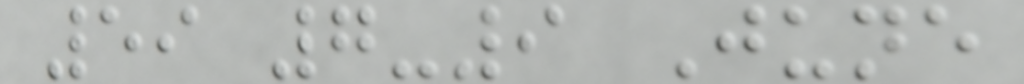59 7-9 June
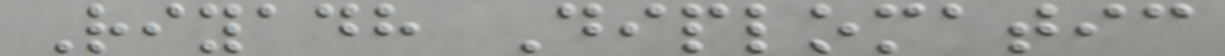Riyadh Diplomatic
